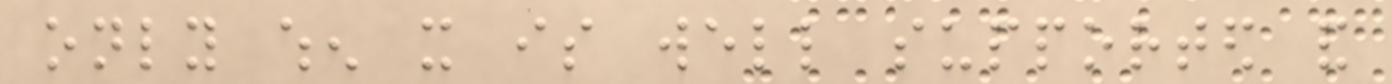only when it is well supported and
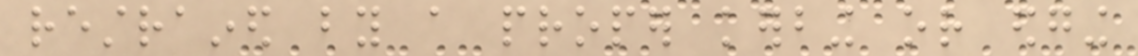restrained by a proper kerbing or edging
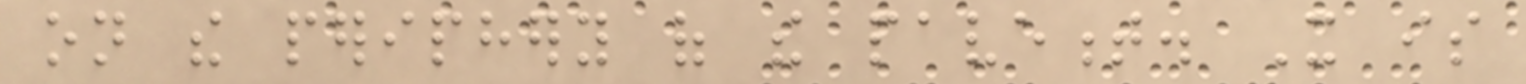on the periphery of the pavement. It is
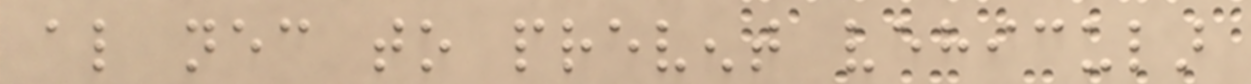also necessary to prevent vehicular
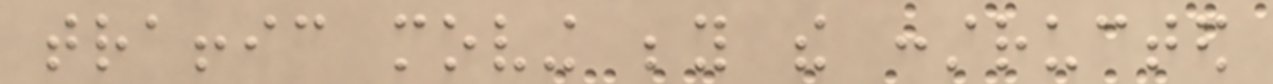traffic moving beyond the constructed
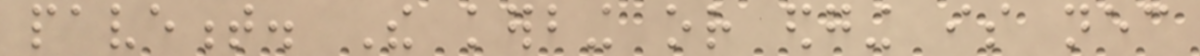pavement. The kerbing or edging is necessary
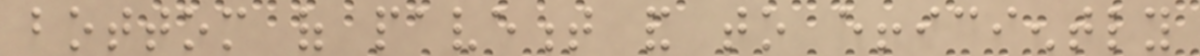bottom of pavement and to efficiently
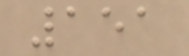151
